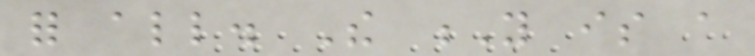for all. The Y is a
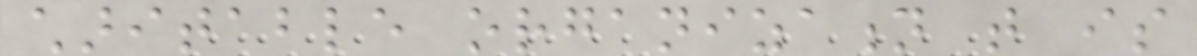charitable organization that is
